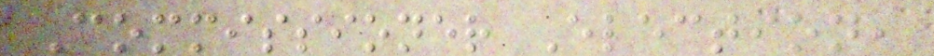Commissioner Election,
